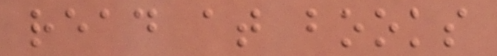read at books
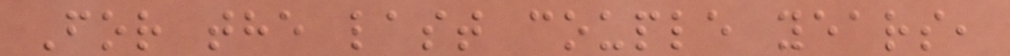For the last couple years,
